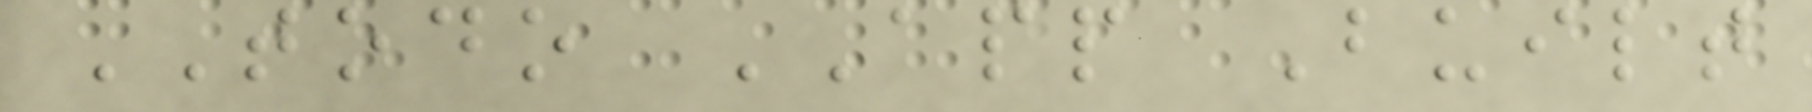TODO APP Built
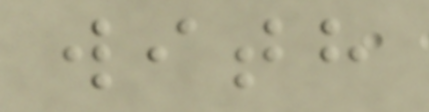with
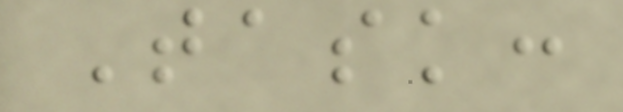Task:
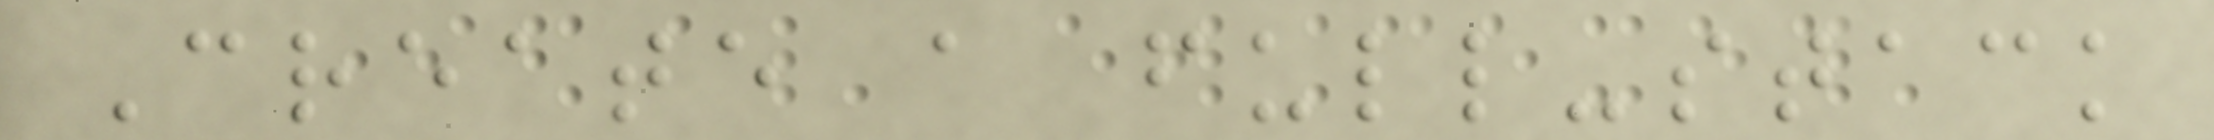Create a full-stack
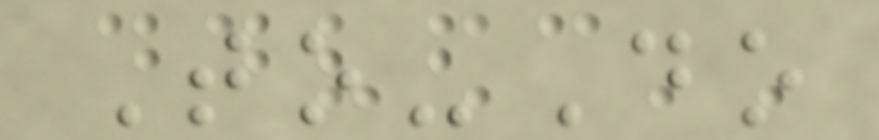To-Do
